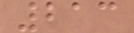213
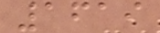1619
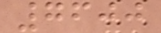7600
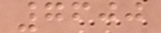7600
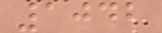1042
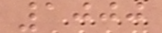1000
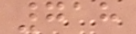718
